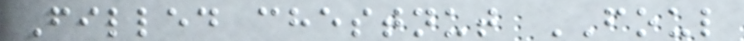Filled chestnut FOUL
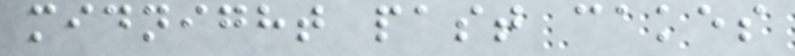midnight past cakes
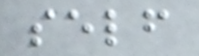self
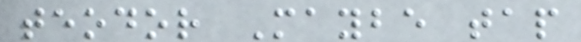teodor Maybe tap
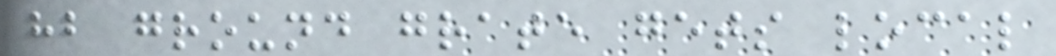hb ground grate gets local
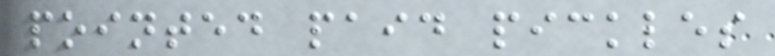pointed paid pickles
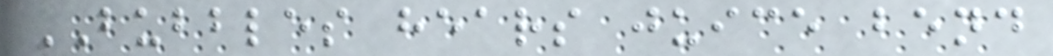BUBBLES hears juice bend
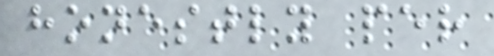honestly per
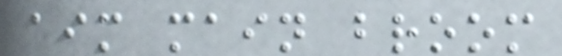aim main broom
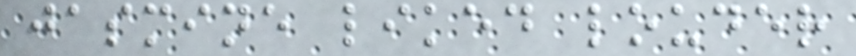jasmine liked louder
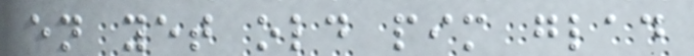en yet old pim glad
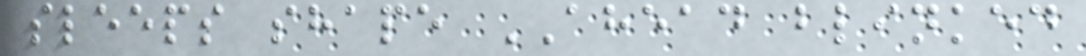sleeps shape AHEAD blinked
